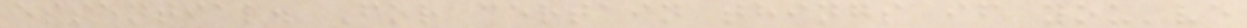essential. For certain things if you've
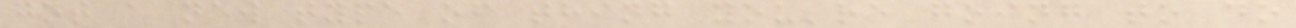got a new type of thing you're going to do
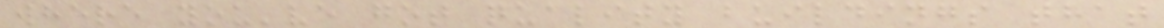where you've got quality buildings that
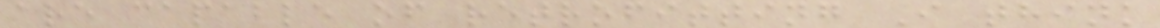are capable of retrofitting I think
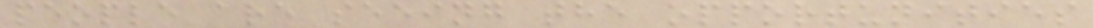people are seeing the opportunities
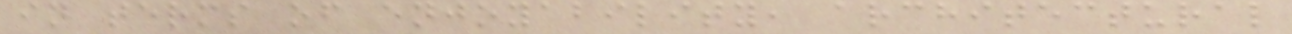in terms of enjoyability, architectural
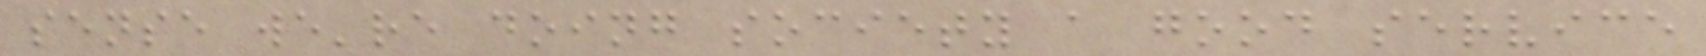sense we're doing society a good service
